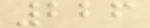226
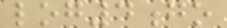log4go
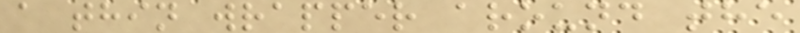a thin wrapper around the
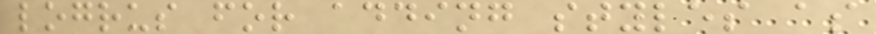logrus for adding styles as
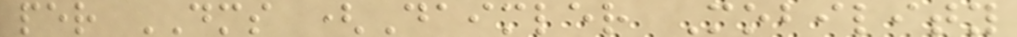per DMS (Daimler Mobility
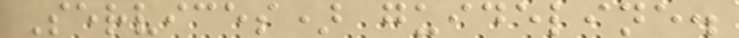Services) guideline.
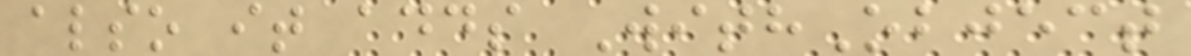also it adds WithObject
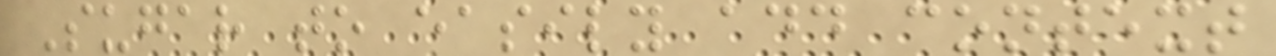Sugar to easily add context
